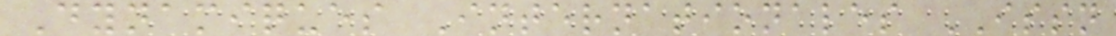Dynamiques Internationales ISSN
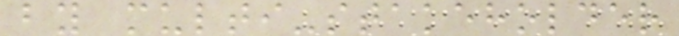by multi-stakeholder
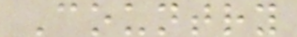Country
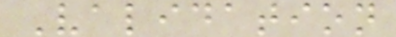Validation
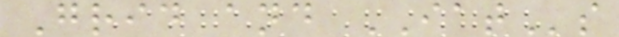Grid and IATs
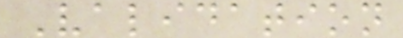Validation
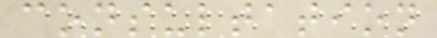consultation
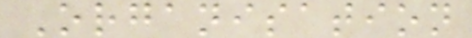Organisation
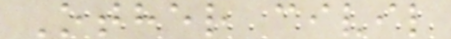Other civil
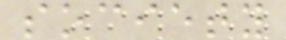society
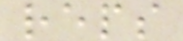reps
